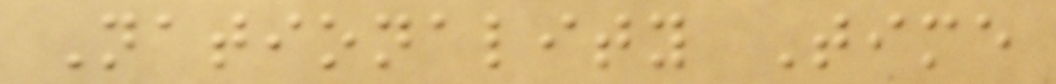Nationality Time
